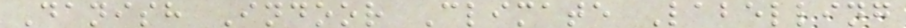Danish Indoor Climate Labelling
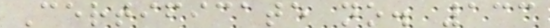Certificate no. 133
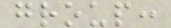group:
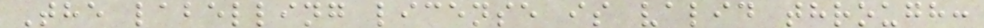The labelling license is valid through:
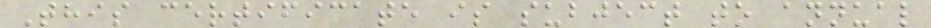This certificate is subject to annual
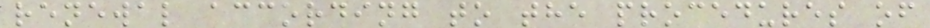renewal according to the procedures of
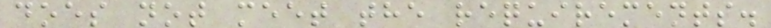does not meet the requirements.
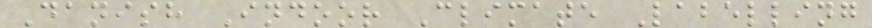Danish Indoor Climate Labelling
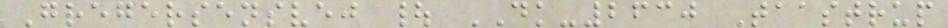Gregersensvej | DK-2630 Taastrup
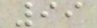99
